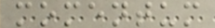momentum
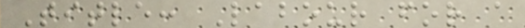Title: Labour for a
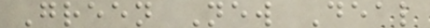Green New Deal
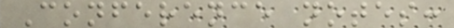Conference notes:
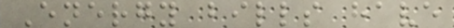Energy bills have
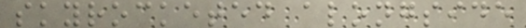skyrocketed alongside
